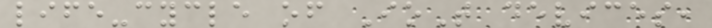life-cycle of IoT devices,
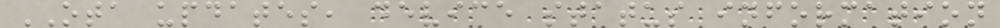OTA updates, device status information
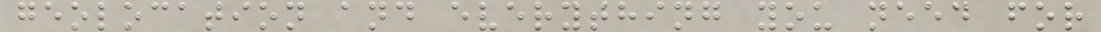geolocation and everything you need for
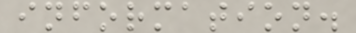information.
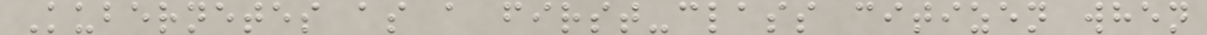Kubernetes as a first-class citizen when
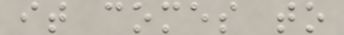it comes to
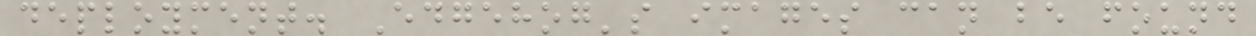deployment. Edgehog's images can be found
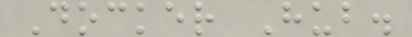Docker Hub.
